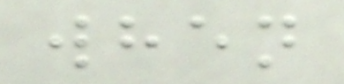when
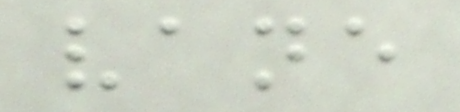vane
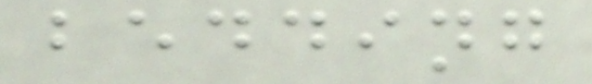bedding
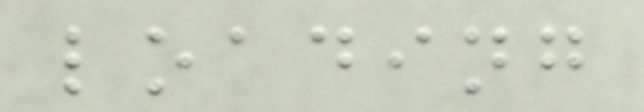loading
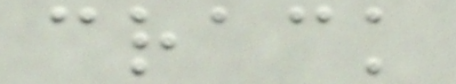crack
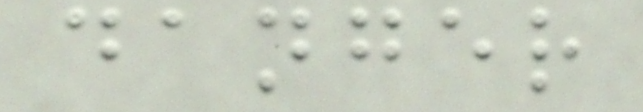danger
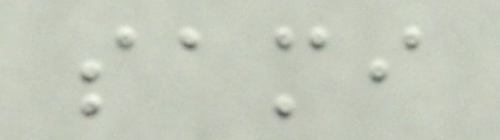sami
